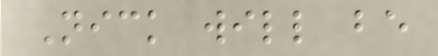Nick will be
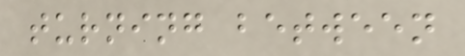turning between
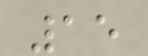15
